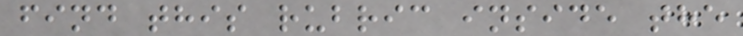find this rubric inside the
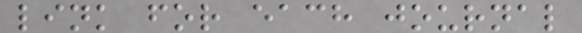link for each journal
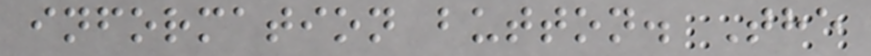information button. The
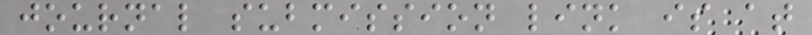journal submission link is at
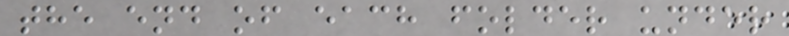the end of each folder under
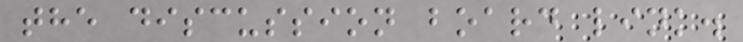the discussion board link.
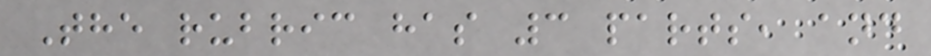The rubric has 3 parts, and
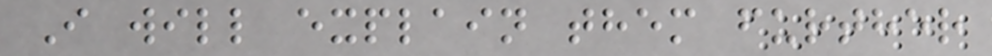I will explain them further
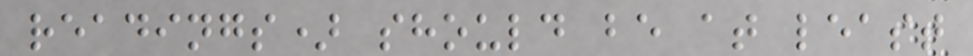readings) should be at least
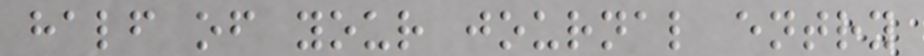half of your journal entry
